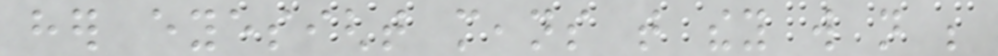her eyesight means that they will not be
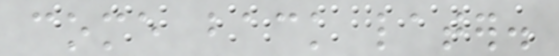come back later.
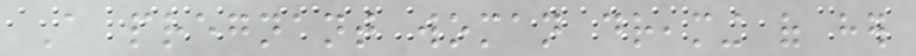A pregnant woman dreaming of her
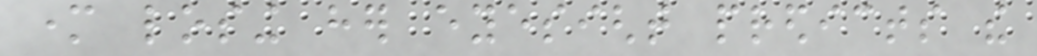mother losing her eyesight predicts the
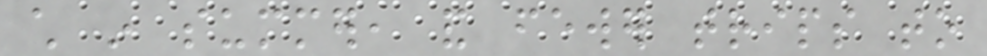child in summer, and fewer trips to
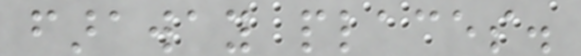faraway places.
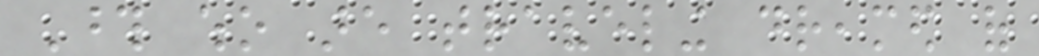Those who are traveling dreamed of
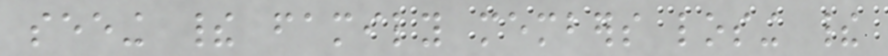seeing their family members losing their
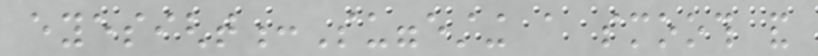eyesight:Suggesting a smooth and
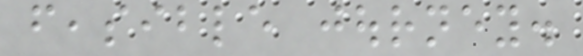feasible journey.
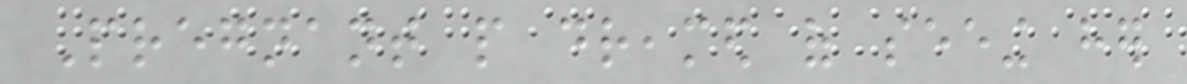Pregnant people dreamed of seeing her
